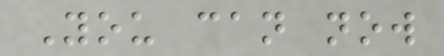You can now
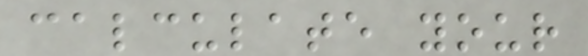calculate your
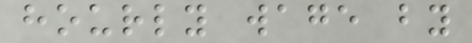hourly wage by
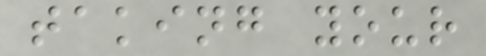taking your
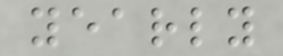yearly
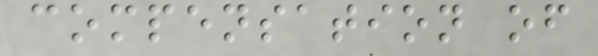compensation of
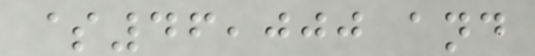$46,000 and
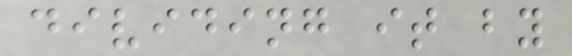dividing it by
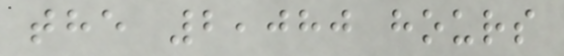the 2,080 hours
